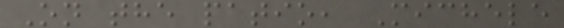On the patio, Michele
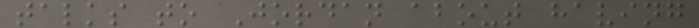talks to Jordan about having
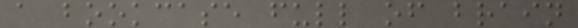a bookcase full of brain
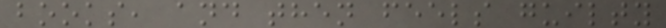books, and then feels guilty
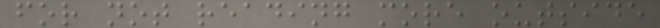for not reading more outside
